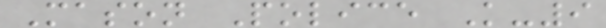Mason Police K-9
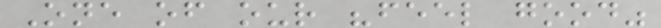One of our "feel good"
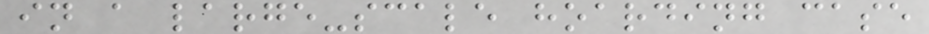in a large-scale hoarding case
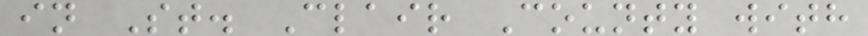in St. Clair County with
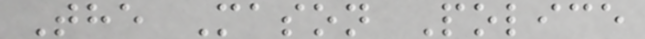The Mason Police
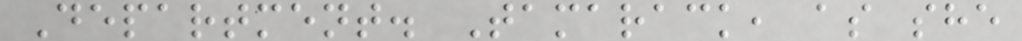Department. Tamarack, as she
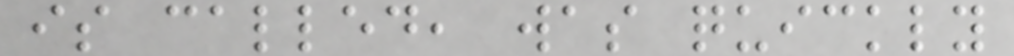is called, was quickly
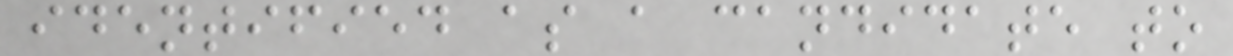identified as a candidate to
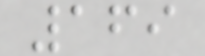169
